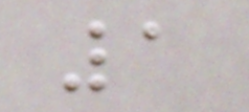1
